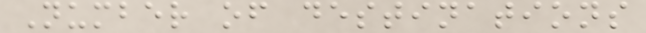Number of destinations
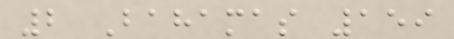2 Bahamas 159
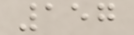157
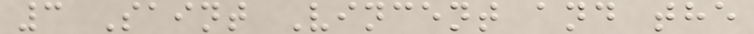3 Saint Vincent and the
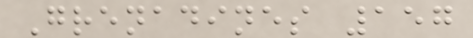Grenadines 157
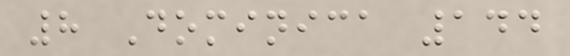8 Dominica 144
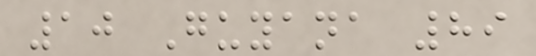10 Guyana 89
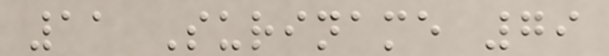11 Suriname 79
